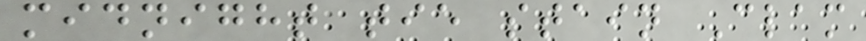midnight tie stain Clam
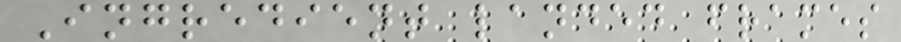Ingredient landed frames
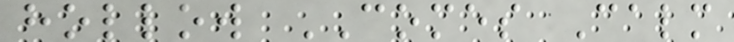hollow COMES Calm
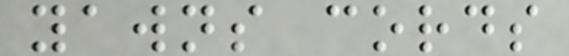yawns cords
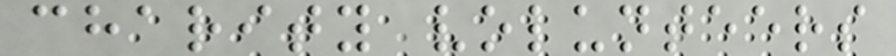charity volunteers
